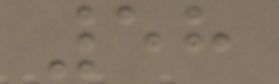58
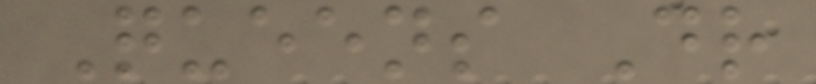Queens Dr
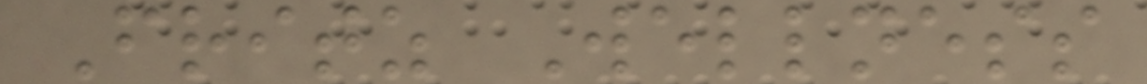Fritz Wellness
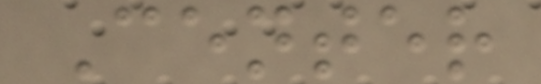Center
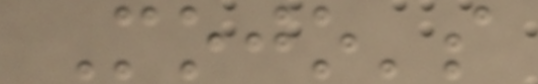Mojo's
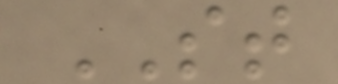ST
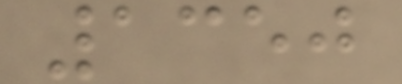1350
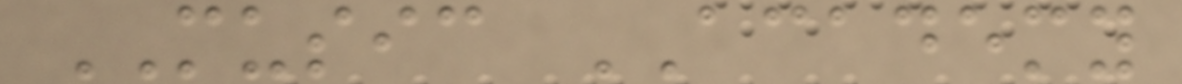MUSIC ACADEMY
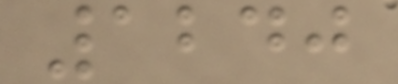1240
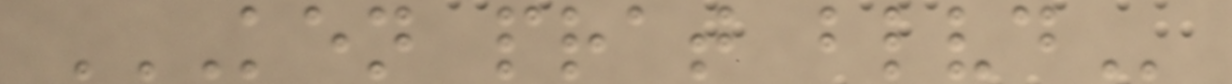KEN PRAT BLVD
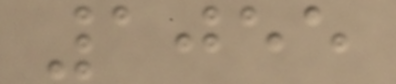1055
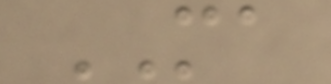MA
